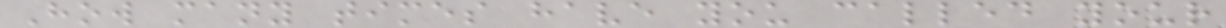How many times have you called your
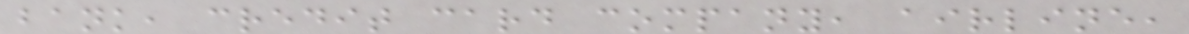bank, credit card company, airline,
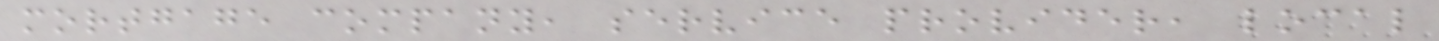mortgage company, service provider, local
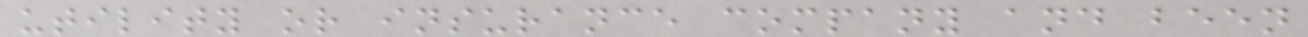utility or insurance company and been
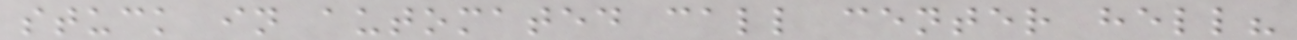stuck in automated call center hell?
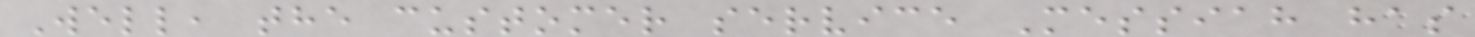Well, the customer service Messiah has
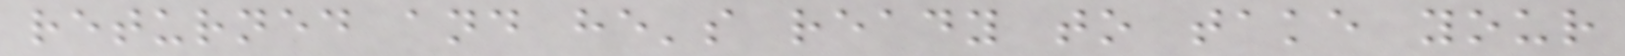returned and he's ready to take your
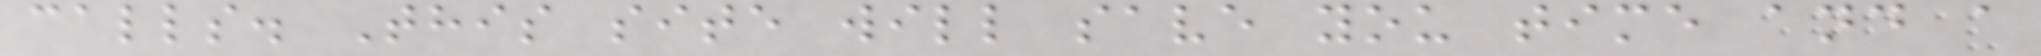calls. This site will save you time and a
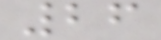26
